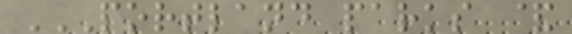PORTLAND PARKS &
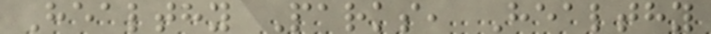Healthy Parks, Healthy
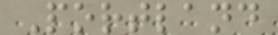Portland
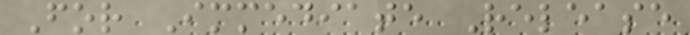For Immediate Release
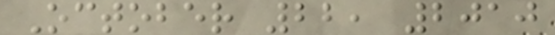October 22, 2010
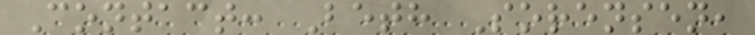Contact: Beth Sorensen,
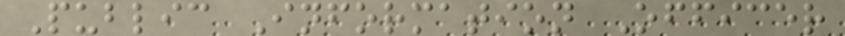Public Information Officer
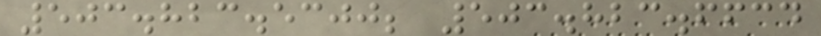503.823.5300; 503.823.6634
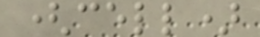(cell)
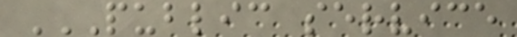PUBLIC SERVICE
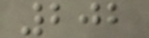202
